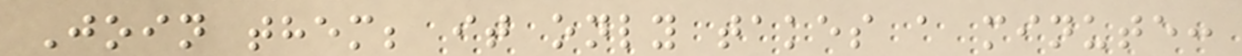Join them; it only takes a minute:
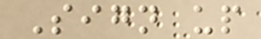Sign up
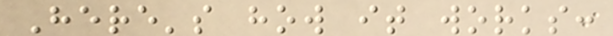Here's how it works:
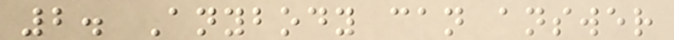2. Anybody can answer
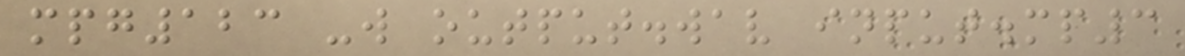mpg123 -w output.wav input.mp3
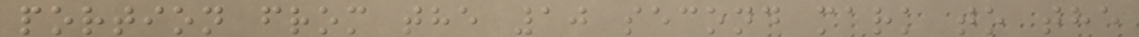portion from the 10 second mark to the
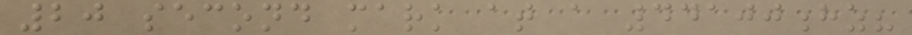20 second mark at a 44100hz?
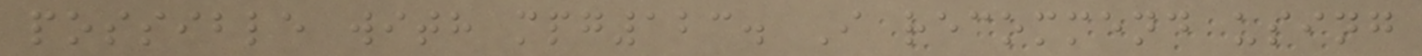possible with mpg123. I recommend using
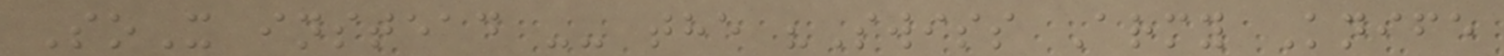SoX instead -- the "Swiss Army Knife
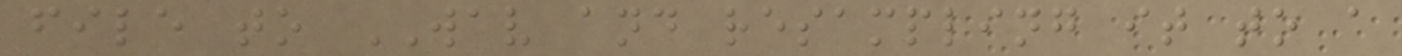file to WAV and resampling it to a
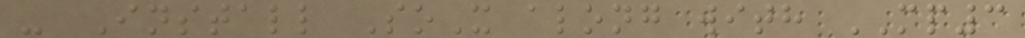- Install SoX along with MP3
